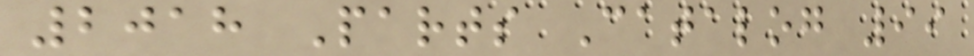2018 Parts Catalog 99
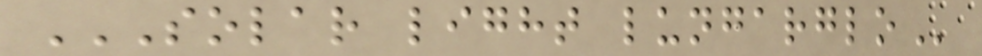SOLAR LIGHT LUNGARGLO
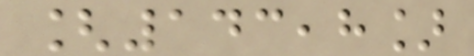[143,8]
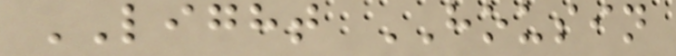LIGHT HOUSIN
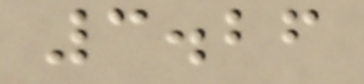3.26
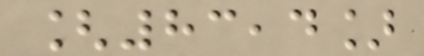[83,4]
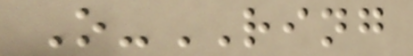O-RING
